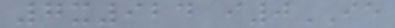7x924 i0IE
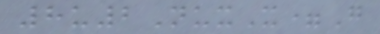8u2NuxX=G
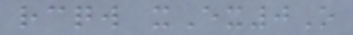rcqw xEx0O
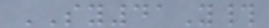SY41Y#
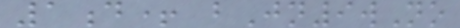1d+ bJn9wNo
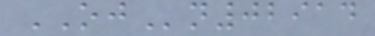OJn02914
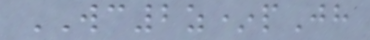WC2z*pJh
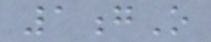1gO
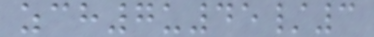zch7u45/3
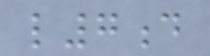l7d
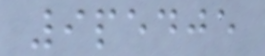9pedje
